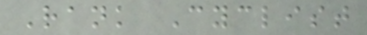Rank Cyclist
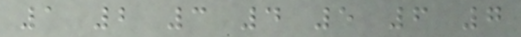1 2 3 4 5 6 7
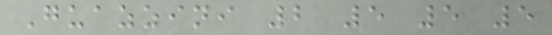Guazzini 2 5 5 5
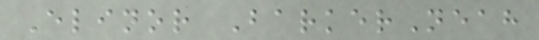Elinor BarkerNeah
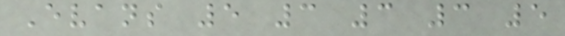Evans 5 3 3 3 5
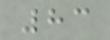83
